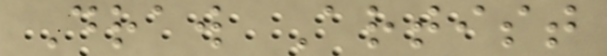Draw Artist
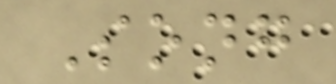Song
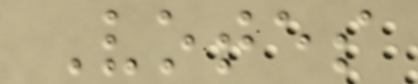Votes
